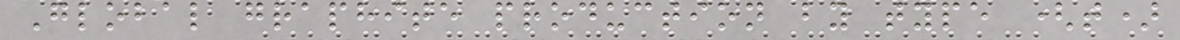Global graphite production by type (t)
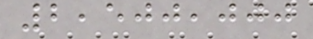2,500,000
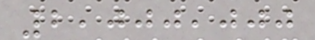2,000,000
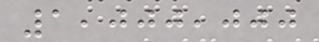1,000,000
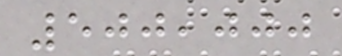500,000
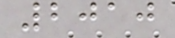2010
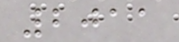2011
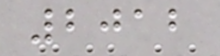2012
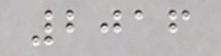2016
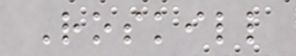Roskill
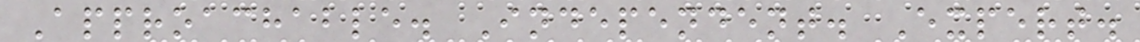Approachable. Independent. Expert.
